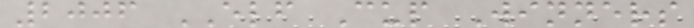2006 ELF Cup Winners
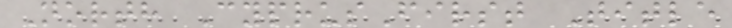North CyprusFirst Title
